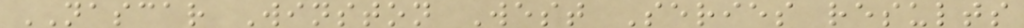NASCAR Winston West Series results
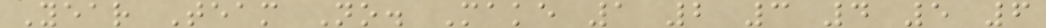Year Team No. Make 1 2 3 4 5 6
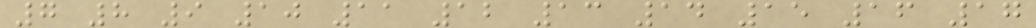7 8 9 10 11 12 13 14 15 16 17
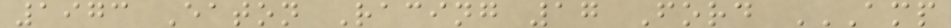1973 Eaton Racing 17 Ford AMP
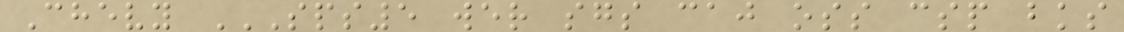Chevy SPS5 WER SGS CAJ OSS CSP BKS
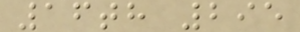16th 295
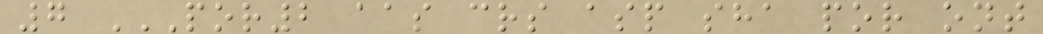7 POR2 AAS CRS ASP SHA POR ONT
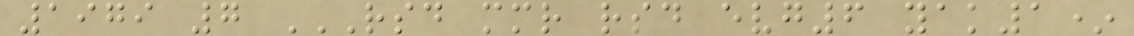1979 7 RSD MMR RSD EVG6 YAK1*
